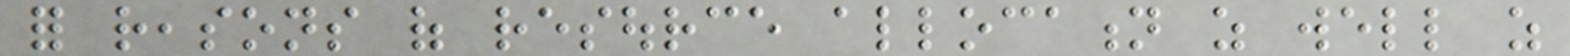for reasons of resource allocation as well as
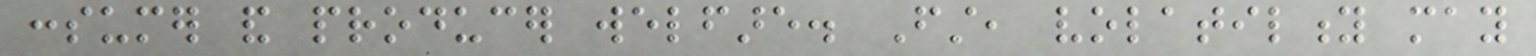consumer and producer welfare. First, volatility may
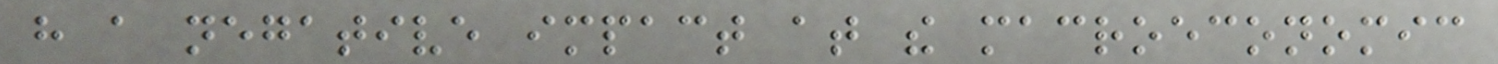have a negative impact at the macroeconomic
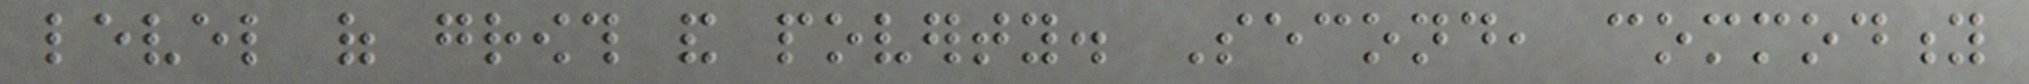level of growth and poverty. Second, commodity
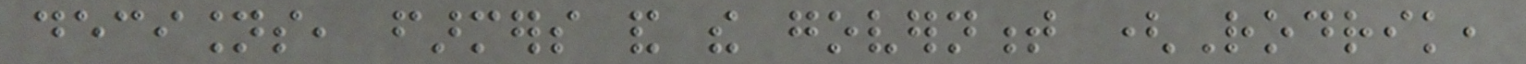decisions, farmers and the government (Rodrik,
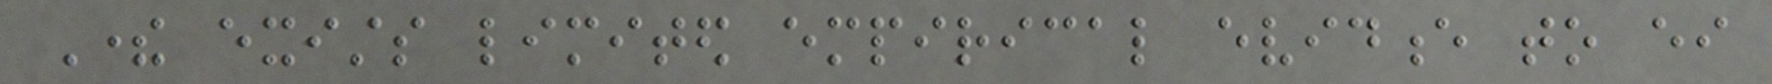There exists limited empirical evidence to either
